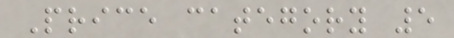Price category 5
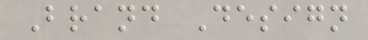Brand Design
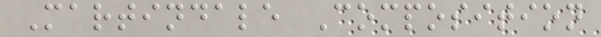Martindale Composition
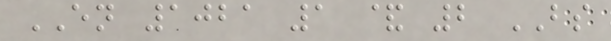EN 1021 1 & 2 BS
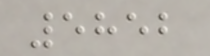5852
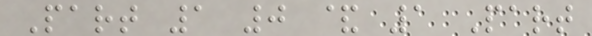Part 1 0 & 1 Part
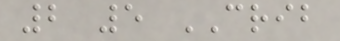2 5 CRIB
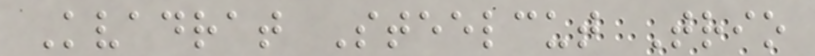Kvadrat Steelcut Trio
